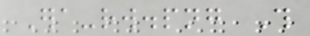Era-rw.png This
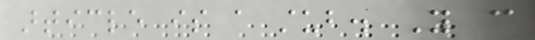article is a stub. You can
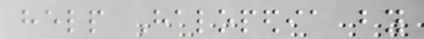help Halopedia by
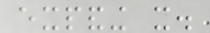expanding it.
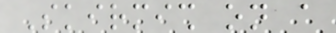Skirmish on a
